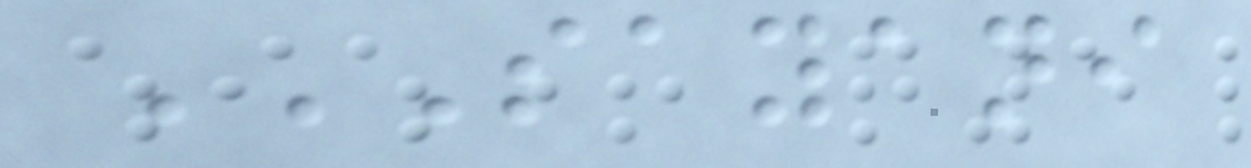SAYANI
